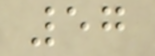57
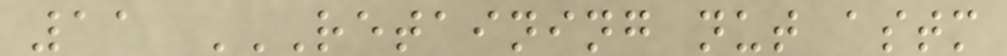11 RETAINING NUT ASTM
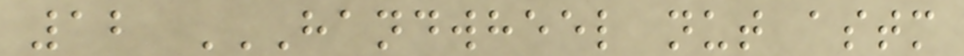12 HANDWHEEL NUT ASTM
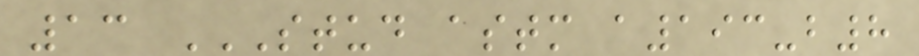13 STUD ASTM A193-B8
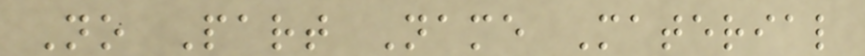No Part Name Material
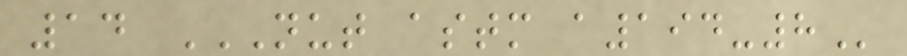14 NUT ASTM A194-8
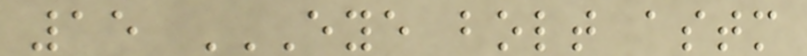15 EYE BOLT ASTM
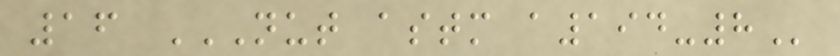16 NUT ASTM A194-8
